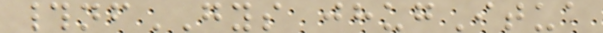#nfGYS jhugItua
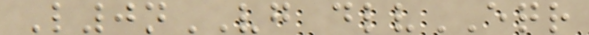L0nVG dlvEQR
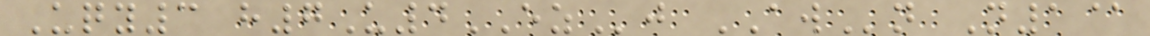Uqy3 h7U4EZj AWn N1@
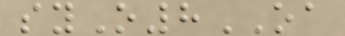syO8OA
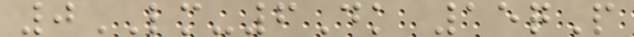0LM-6Dk 15qP
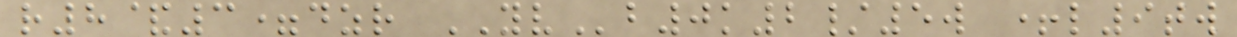r8&3=dzr YVb0k2/5w +l9tw
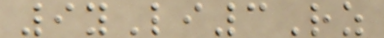9yLi3Rz
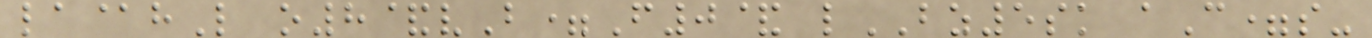la@hL o8&vB=F0& lBZ5sk aC=s-
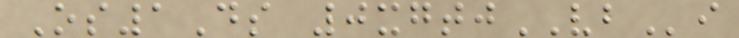Os1Ds 0xgtjVBi
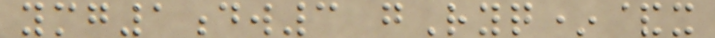ymg1dw3 gRyq*&x
